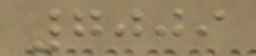7009
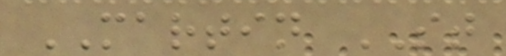MARTIN ST
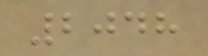2048
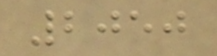2050
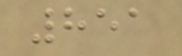851
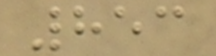853
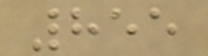855
